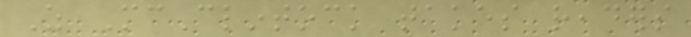As McClintock takes readers
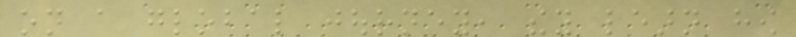on a global journey, they learn how
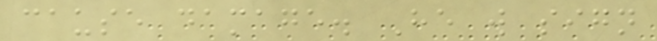cause damage. He will sign
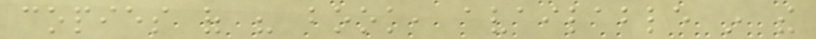copies of his book, available in the
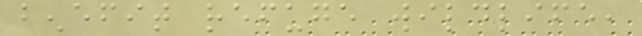benefit refuge wildlife,
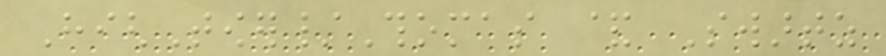HighTower/Thomas & Swartz
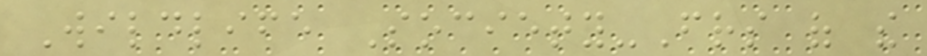Wildlife Society-Friends of the
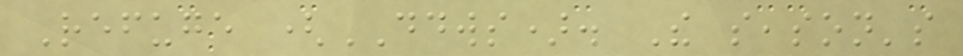Refuge (DDWS). The season's
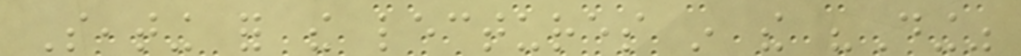Seating for the lectures in the "Ding"
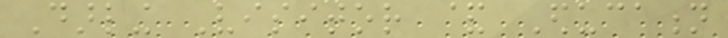Darling Visitor & Education
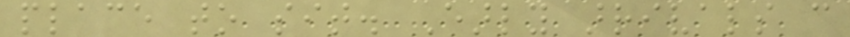place to sit. Early arrivals can
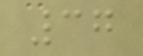37
